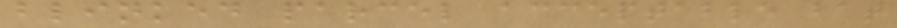blinked parcel acceptable bat
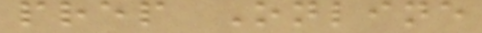prep Online
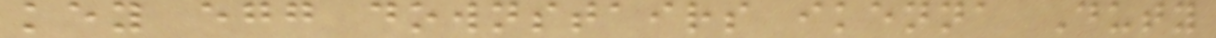key egg downstairs ikenna Duty
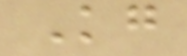Kg
